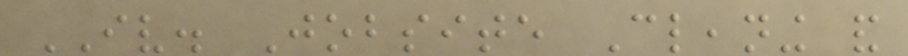IV. Jobsite Cleaning and
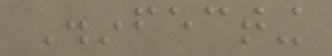Disinfecting
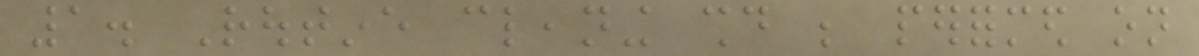1. Routine cleaning should be performed on
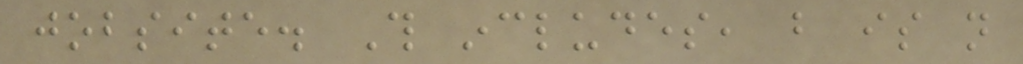jobsite. This includes, but is not
